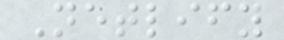Netlify
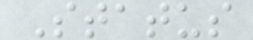Status
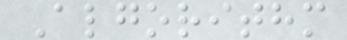Algorithm
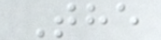The
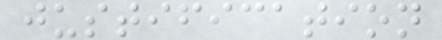justification
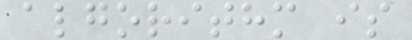algorithm is
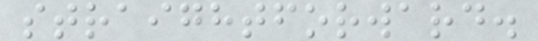straightforward.
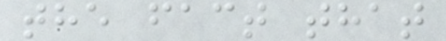the fact that
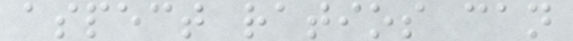aspect ratios can
